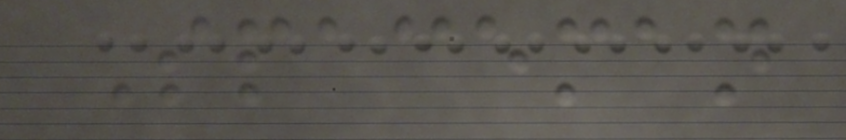Spaceman
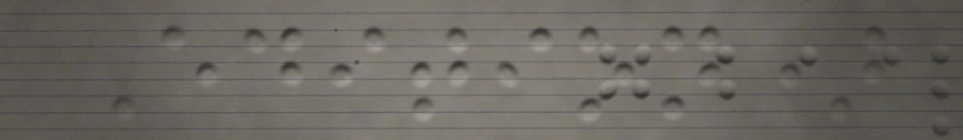Edition)
